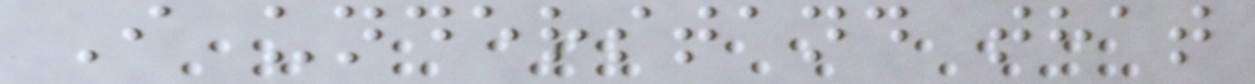I understand that
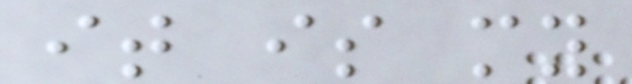it is my
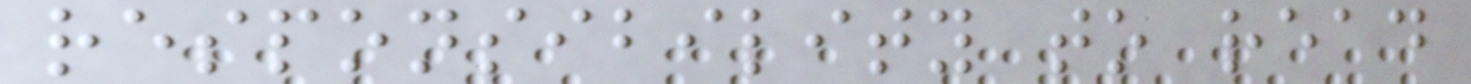responsibility to read
